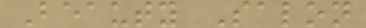Beauty Salon
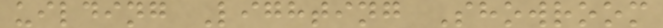uilding Lighting Showroom
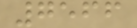7566
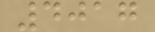4017
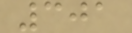301
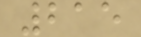215
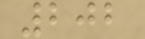202
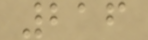216
